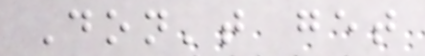Don't get
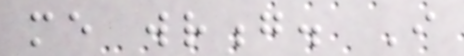me wrong. I
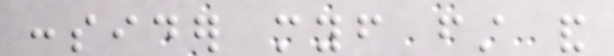consider myself first and
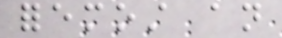foremost an
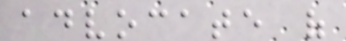advocate of
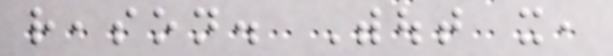reason. Without it,
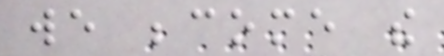we become the
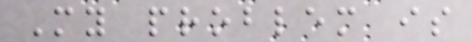My problem is
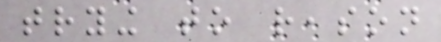trying to reason
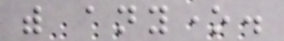with anyone.
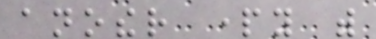another party with
